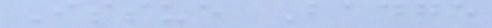Issue Badge
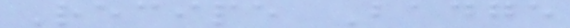Recipe Badge
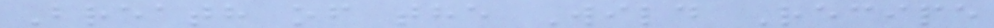Breath of the Wild Recipe
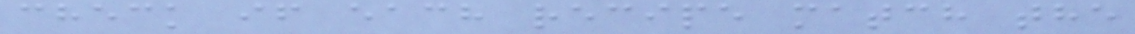check if each recipe match the
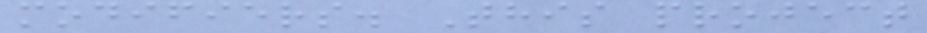modifiers. This project
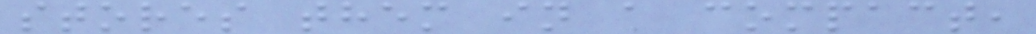stores them in a compact,
